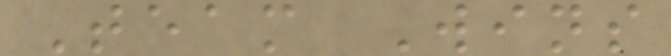Team Wins
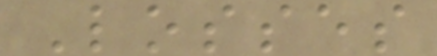Losses
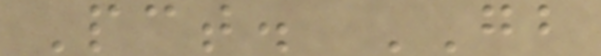Pct. GB
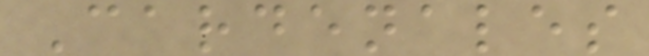Cardenales
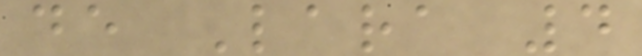de Lara 4
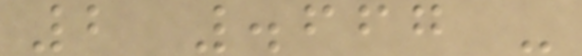2 .667 -
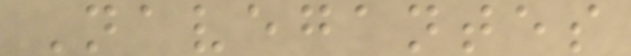Navegantes
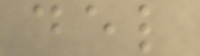del
